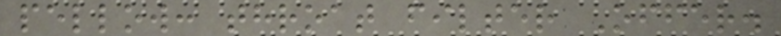pellow: throat filter Offer.
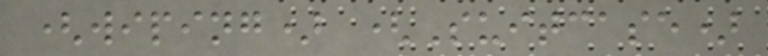(wiping) (Suitcase)
